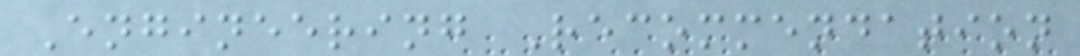Engineering Recommendation
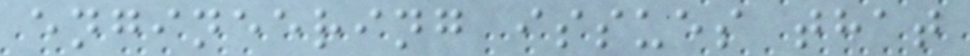engineering issues that
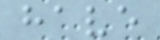have
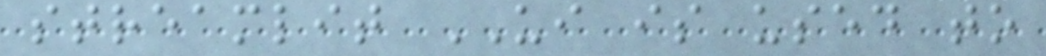streamlit UI is used to
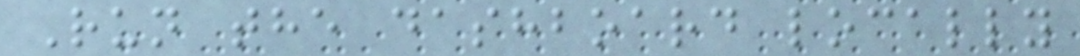Run the dashboard locally
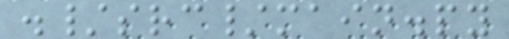./src/main.py
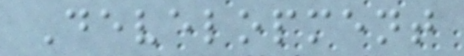Development
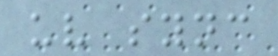uv sync
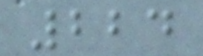224
